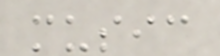music
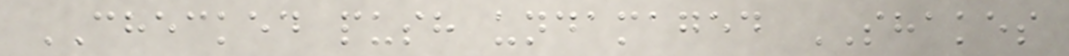CHECKED push undamaged SHAKES
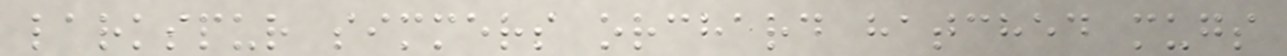larkspur simmers orchard hatched mugs
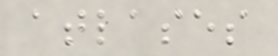atlases
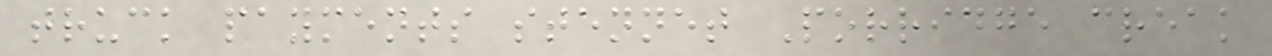truck payments stennet Porridge creak
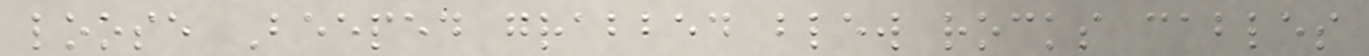loose Beeped grabbed blew rocks cables
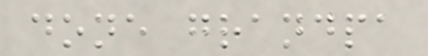done grandpa
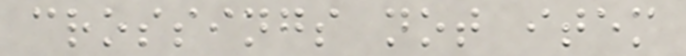crossings not item
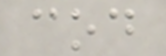cod
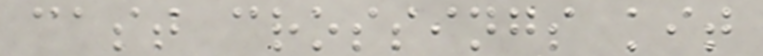cast crossings kit
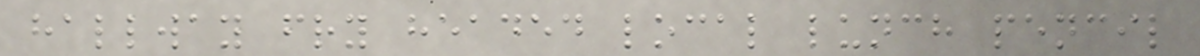hallway fry headed local lunch pencil
